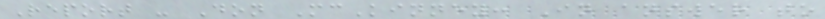Report - Don McKinney: In answer to
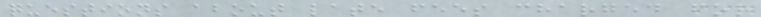questions about late fees charged for
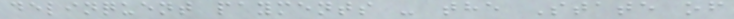delinquent payments - the State of
